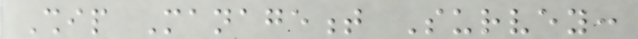Ship Management Survey:
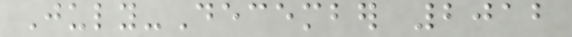July-December 2012
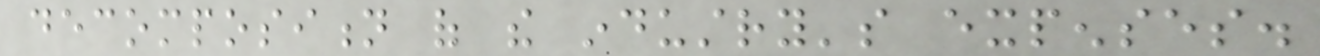decomposition of the industry's expenses.
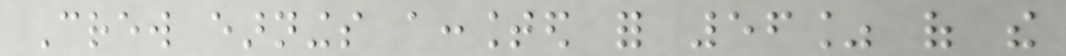Crew earnings accounted for 56% of the
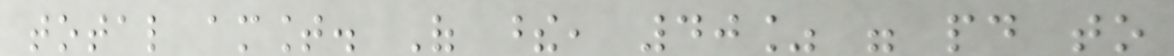total amount. Of these, 40% were paid to
